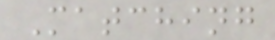Matching
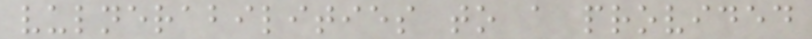vulnerabilities to a provided
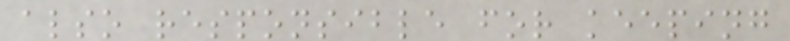also responsible for keeping
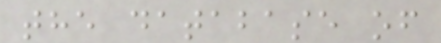the database of
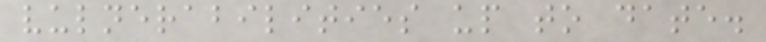vulnerabilities up to date.
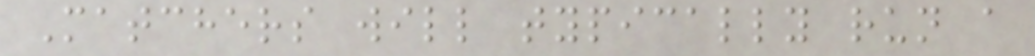Matchers will typically run a
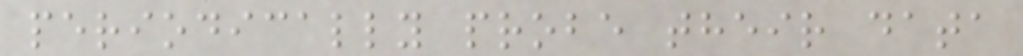periodically probe their data
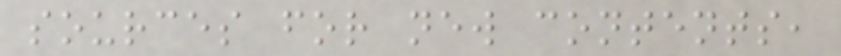sources for new contents,
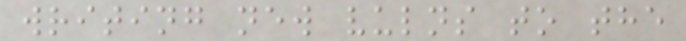writing new vulns to the
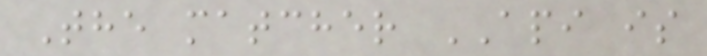The matcher API is
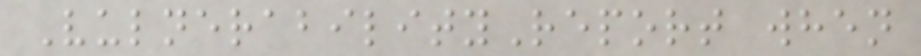VulnerabilityReport when
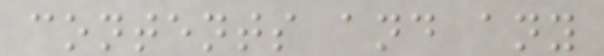contents and any
